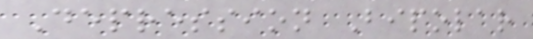Depression Bipolar
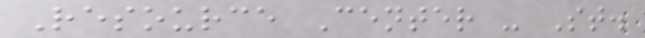Resource Center - St.
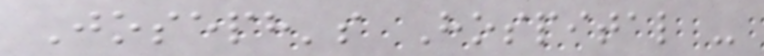Joseph's Hospital -
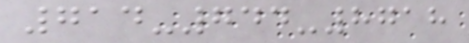714-744-8718
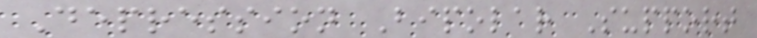Depression Bipolar Support
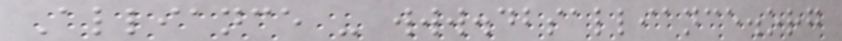Alliance - www.dbsalliance.org
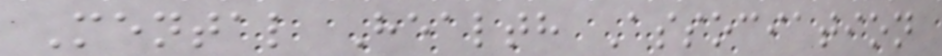Mental Health Association
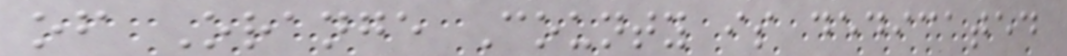of Orange County is dedicated
